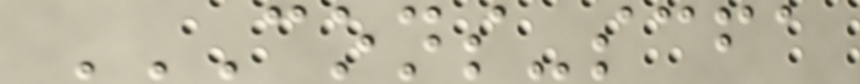CONS-SCFA
